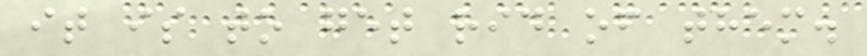it is to get rid of them.
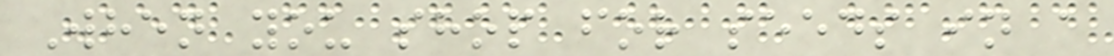When you shop for seeds in a
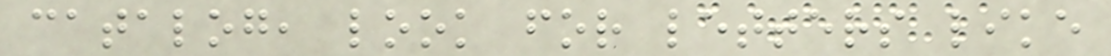catalog, look for letters like
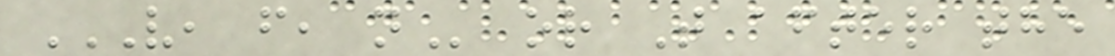V, F, N or T after the
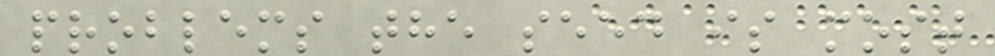problems the seed is most
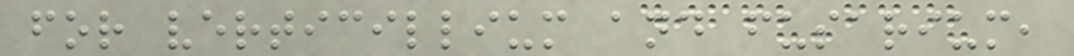for verticillium and fusarium,
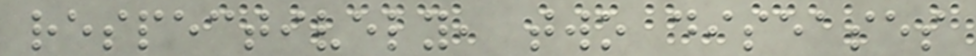respectively, two diseases
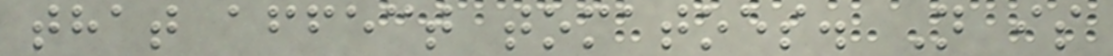that affect tomatoes. N is
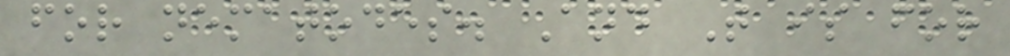for nematodes. And T is for
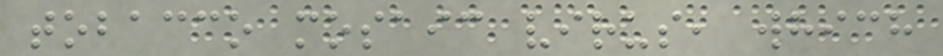tobacco mosaic virus, which
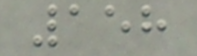158
